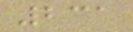231
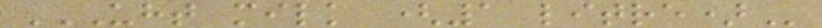UHT MILK (1 LITRE)
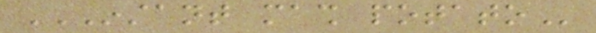INSTANT MASH POTATO
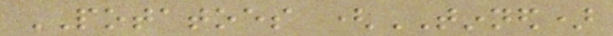POTATOES (TINNED)
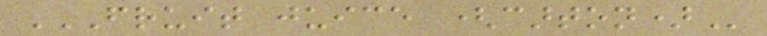FRUIT JUICE (CARTON)
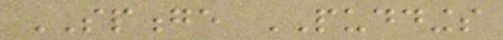SPONGE PUDDINGS
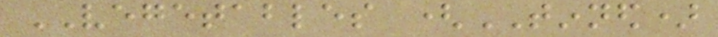VEGETABLES (TINNED)
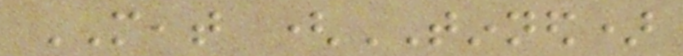MEAT (TINNED)
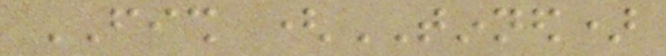FISH (TINNED)
